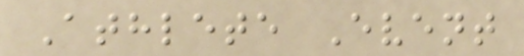Athlete Event
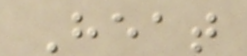Heat
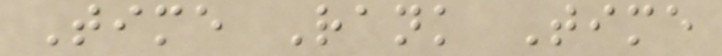Time Rank Time
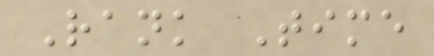Rank Time
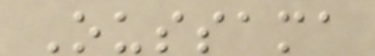Oussama
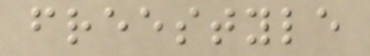freestyle
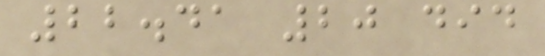22.41 20 did
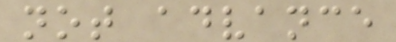not advance
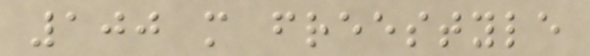100 m freestyle
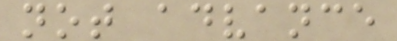not advance
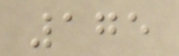175
